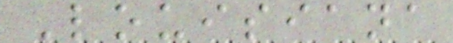Louisiana
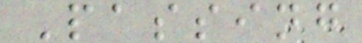Passing
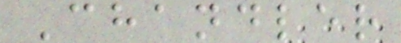Chandler
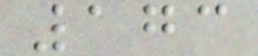173
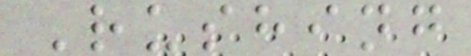Rushing
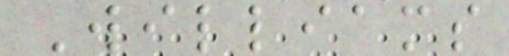Williams
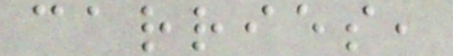carries,
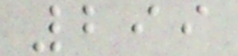299
